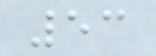53
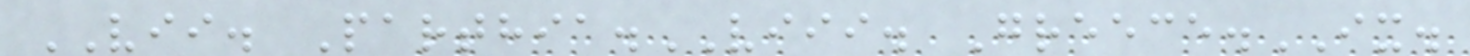VII. Parthia.VIII. Greece.IX.
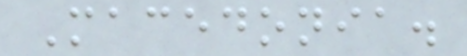Macedonia.
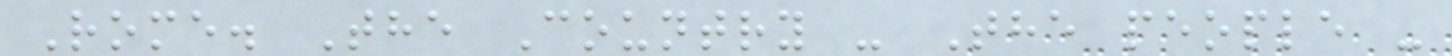Rome. The Country - The people -
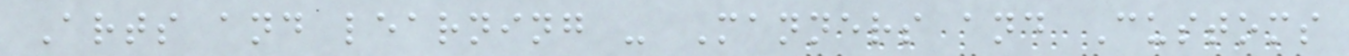Arts and learning - Manners and Customs
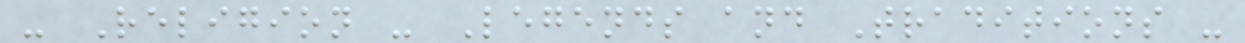- Religion - Legends and Traditions -
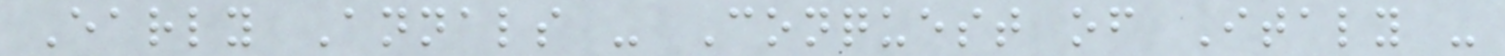Early Annals - Conquest of Italy -
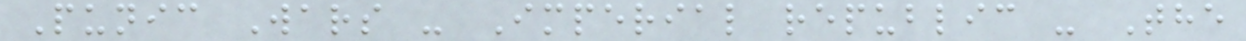Punic Wars - Imperial republic - The
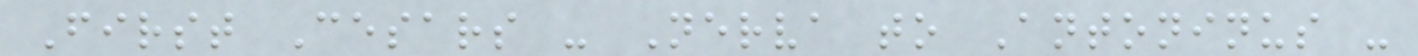First Cesars - Nerva to Antoninus -
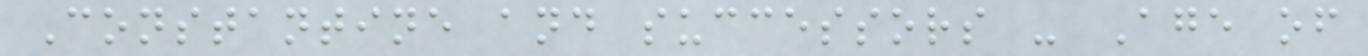Constantine and successors - Age of
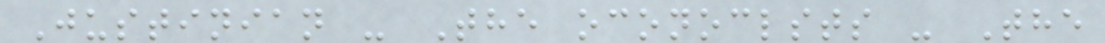Justinian - The oconoclsts - The
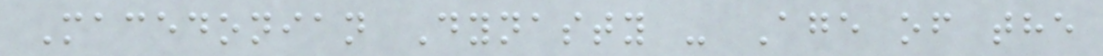Macedonian Dynasty - Age of the
